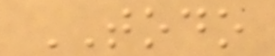TODO
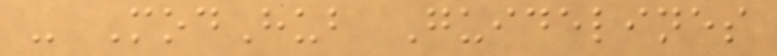- ModHub Guidelines
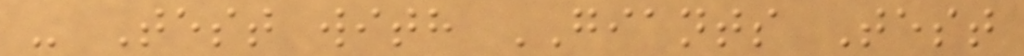- Test with GIANTS Test
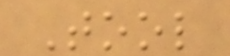Tool
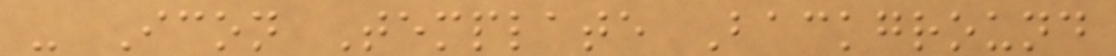- Icon Template Background
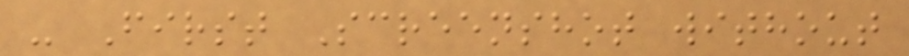- First Screenshot without
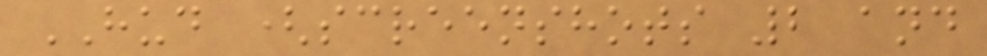HUD (screenshots 2 and
